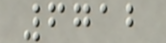6712
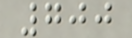700
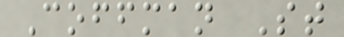Coffman St
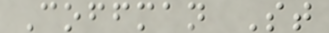Coffman St
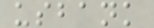usbank
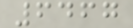6467
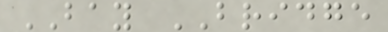BAY BRIDGE
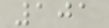101
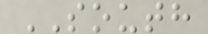SOUTH
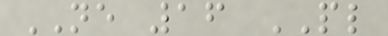NE 16 PL
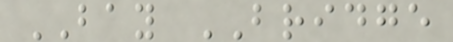BAY BRIDGE
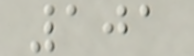101
